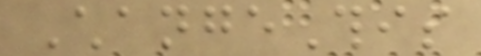ChangeThis
